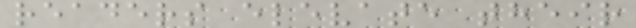readers elevate their
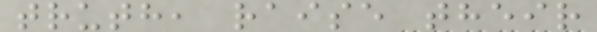truth, raise their
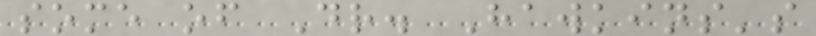some of Dr. Hawkins's
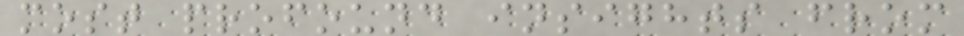most profound insights from
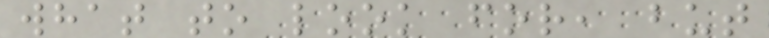what to look for, but
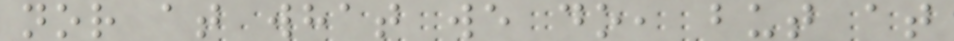nor at what we do, but at
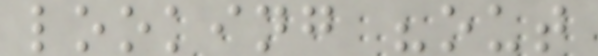looking "out
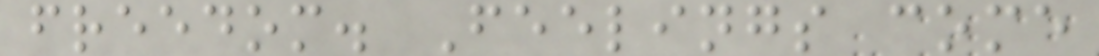freedom. Feelings come
